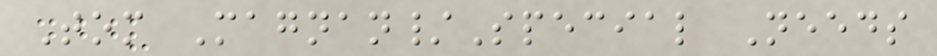Tom Magnan/Special Needs
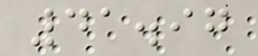41.97
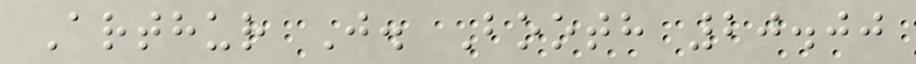Arthur J. Booth 20.00
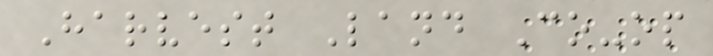Harvest Land Co-op
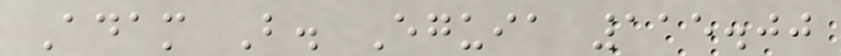Adam B. Eguia 115.00
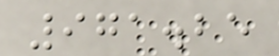971.25
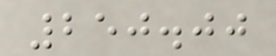250.00
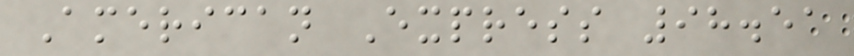American Express 98.51
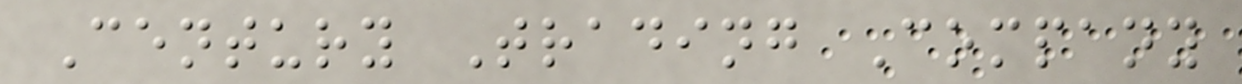Century Trading Company
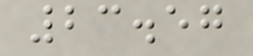23.57
